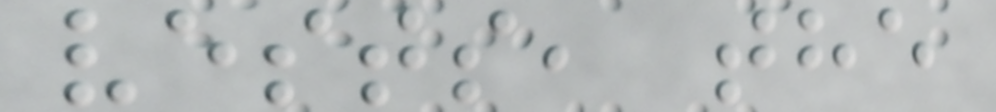vests, the
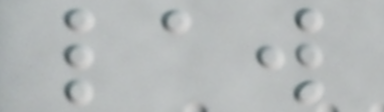law
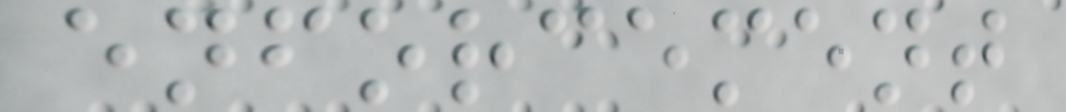enforcement
